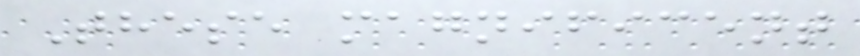These magnificent
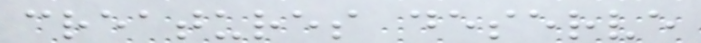creatures deserve
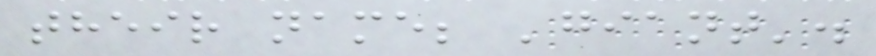their name; 'giant'.
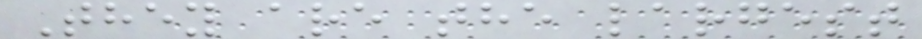They are the largest
